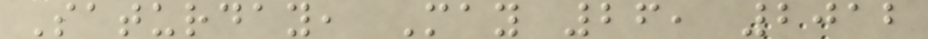Saturday, May 26, 2012
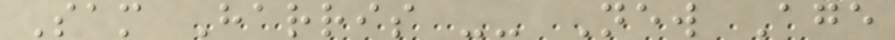Sam Harris -- New Age
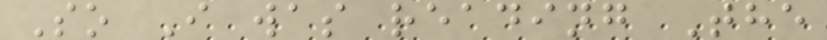So I was reading The
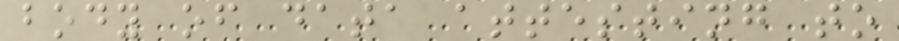body of data attesting to
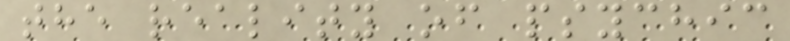the reality of psychic
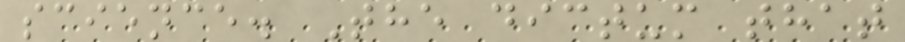science. The dictum that
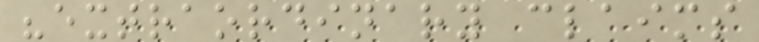"extraordinary claims
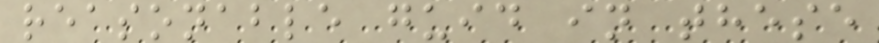reasonable guid in these
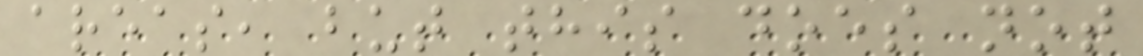areas, but this does not
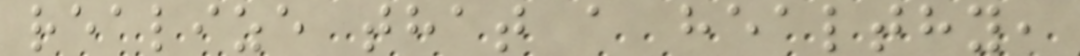realize that a healthy,
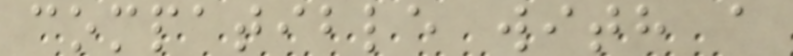compatible with a
